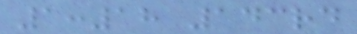1:18 143rd
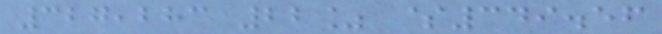327,283 22% $349.56
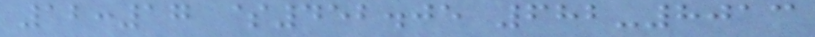12:17 $452.05 682-8013
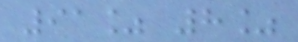91% 8%
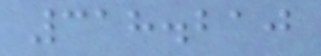318.210
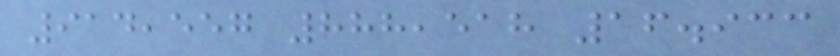914,557 888,518 16.933
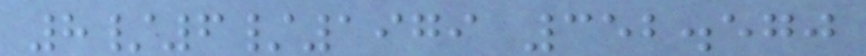8/6/1979 352.570
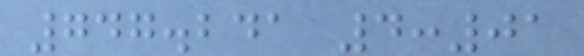747.241 4:01
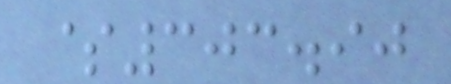$303.90
